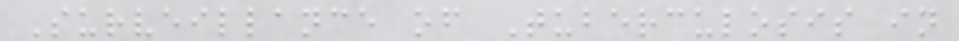Surveillance of Tuberculosis in
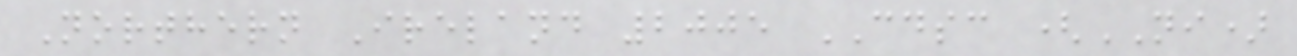Northern Ireland 2005 CDSC (NI)
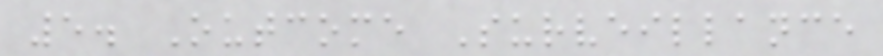5. Outcome Surveillance
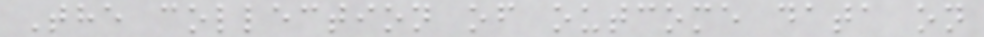The collection of outcome data on
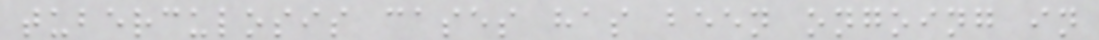tuberculosis cases has been ongoing in
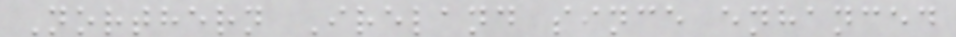Northern Ireland since enhanced
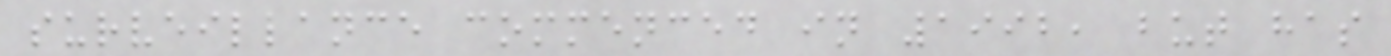surveillance commenced in 1992, but has
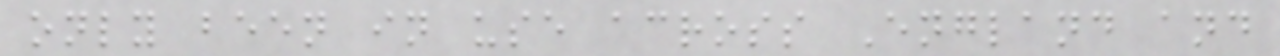only been in use across England and
